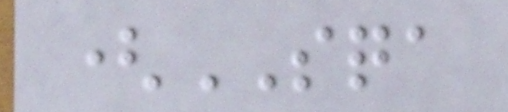(SQA
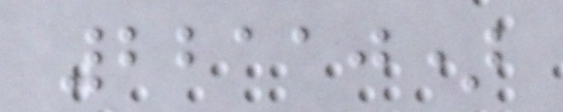22110)
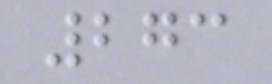273
